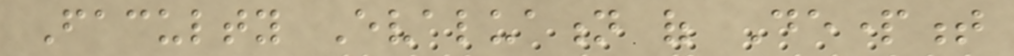Faculty Evaluation of Department
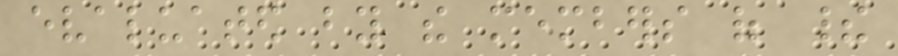evaluated by the members of their
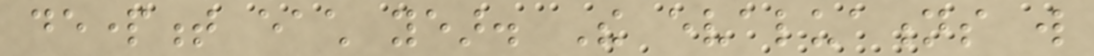department each year. The evaluations will
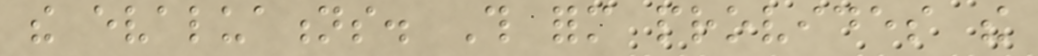the evaluations. This form provides the
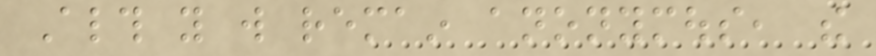Although you will remain anonymous, the
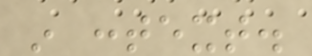in context.
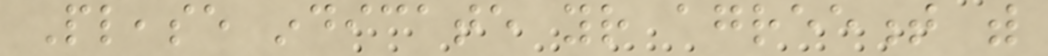Please indicate your agreement with
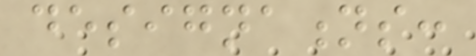designations:
